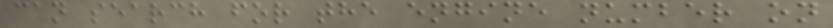can search for the engine number on
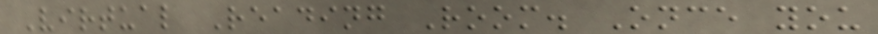Virtual Reading Room. Once you
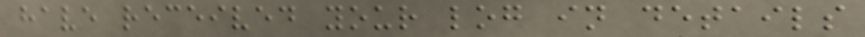have received your log in details
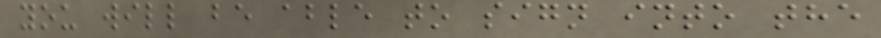you will be able to sign into the
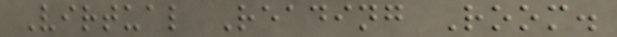Virtual Reading Room.
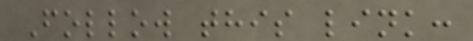Follow this link:
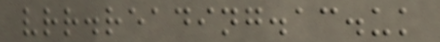vrr.reading.ac.uk
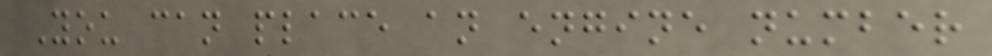You can place an engine number
